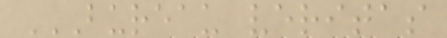BUREAU VERITAS
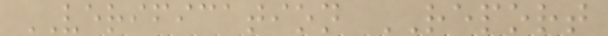VERIFICATION REPORT
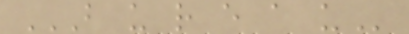B U R E A U
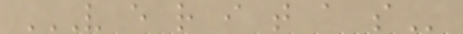V E R I T A S
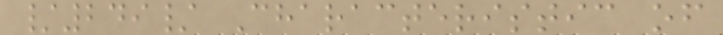/249/ Characteristic of
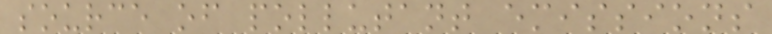source of pollutant emissions
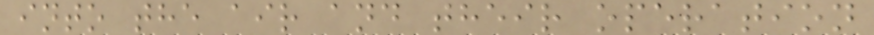into the air and their operation
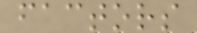factors
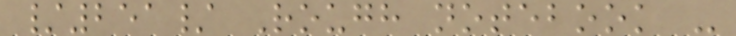/251/ Rough notebook -
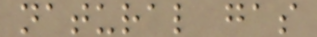natural gas
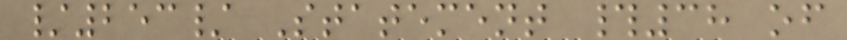/253/ Statement #38 of
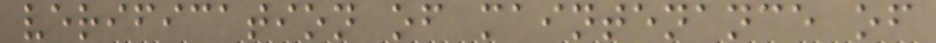verification of maintenance of
